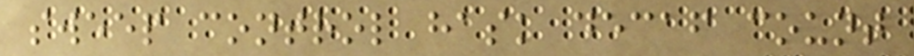sweep control hask decaf count
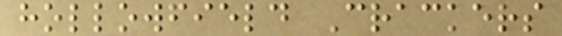hollowfield Crackers
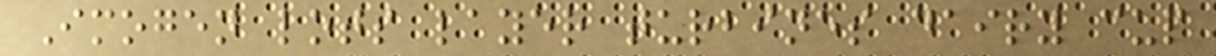Imogen lots layer turbines dairy cup
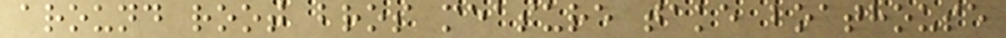around root bros measure take boathouse
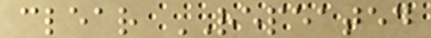clear REPEATED
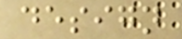design
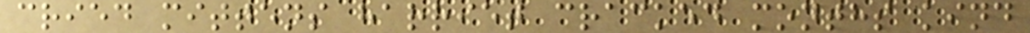cried mittens harriet cracked months kind
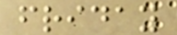friday
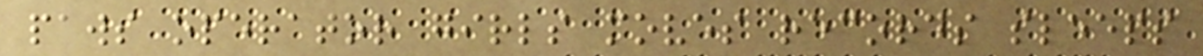paws operator girls moves records sleeps
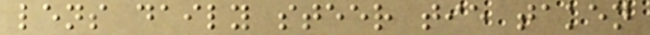lens daily steer tie taken
